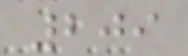209
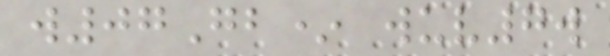w07Gb* wuv7w
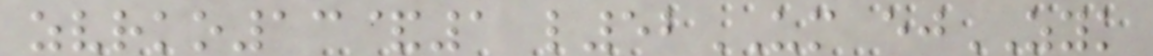zvrko13&1 l52UM ejZYK
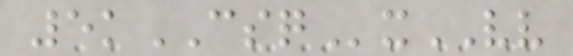5kCSQxVV
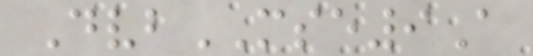DvbMSE9A
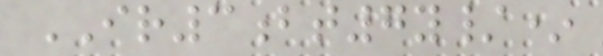IR3bt7y/*
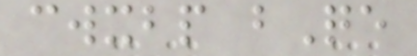cwxbp bQe
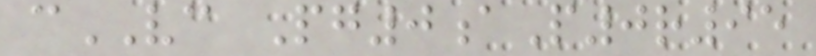cVC Pg0aP0r95
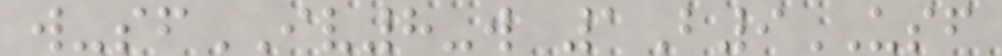w-sfIV8-w 1B9USF
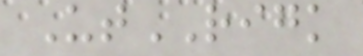UtRIGK
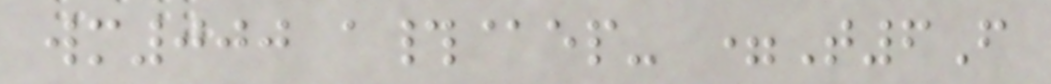wm000 a#@ep- =T6F
